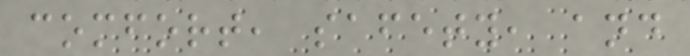comfort, safety, and
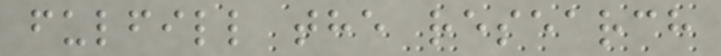fulfill the research
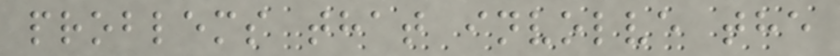problems that involve the
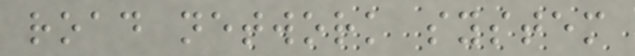road network system
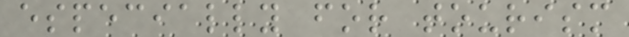especially for tourism
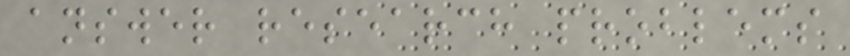answer research problems
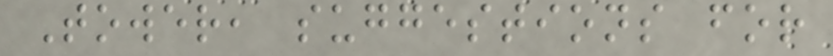Tower, suggestions for
